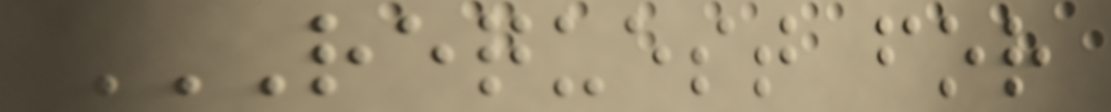REQUEST FOR
